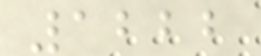1222
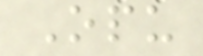Opu
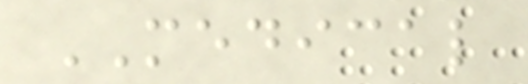MEDICAL
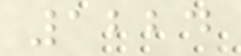1224
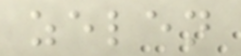zelen
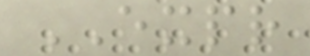EXPR
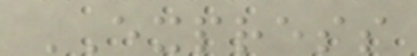EXPRESS
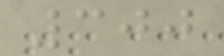300
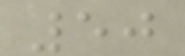50
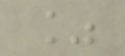%
